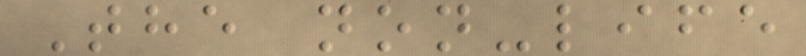The non-life
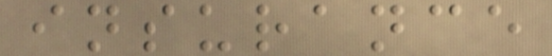insurance
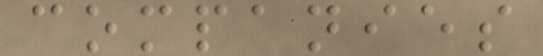companies
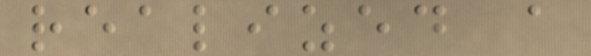realized a
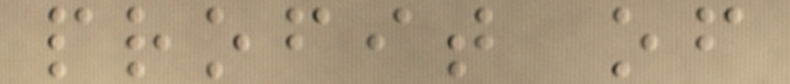profit of
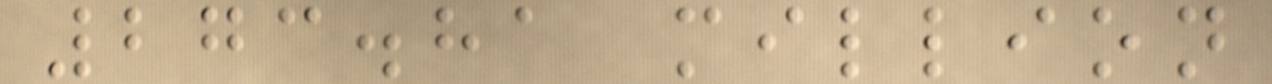273.81 million
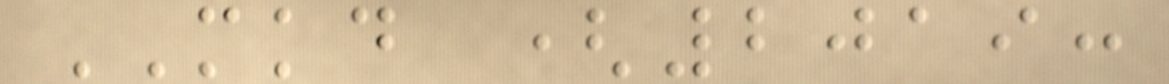MKD (2019:
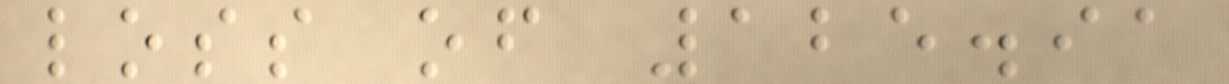loss of 125.91
